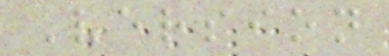Version
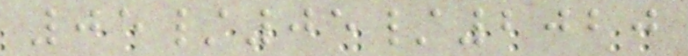05/05/2020
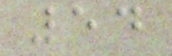54
